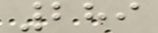289
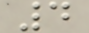4
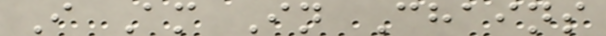I Am In Chains
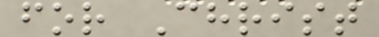for Christ
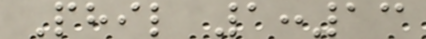Phil 1:13
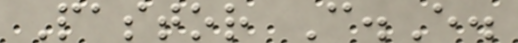Pastor C.E.
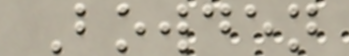Bowden
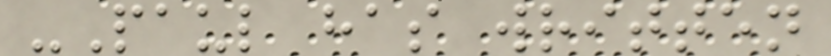-Paul has written
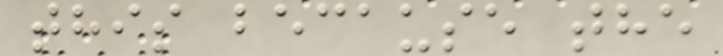this because the
